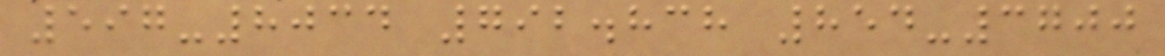597-8034 792.838 854-3700
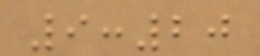9:20
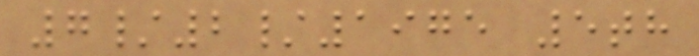7/2/1975 5th
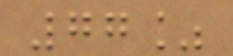77%
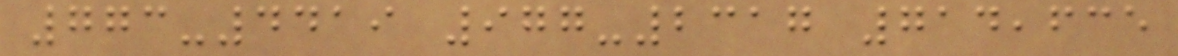773-4419 977-2317 714,635
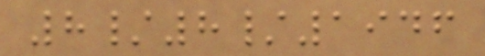8/8/1946
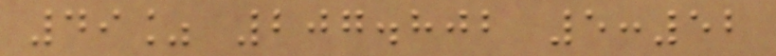49% 207.802 5:52
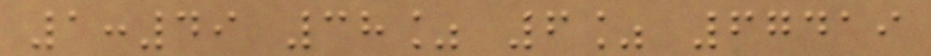1:49 38% 6% 67419
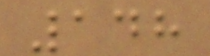148
